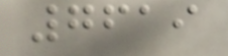7619
